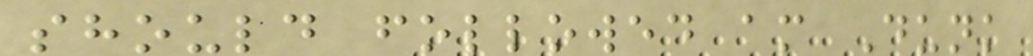should followed am Dunk
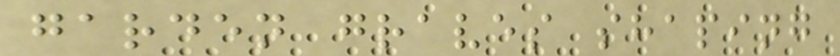garden graves shaping
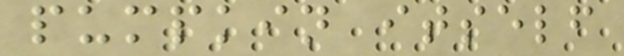pumpkin itself
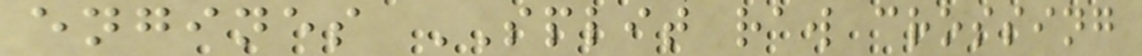engines SPLIT raw crossing
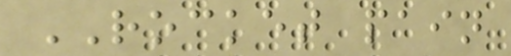ROCKET pain
